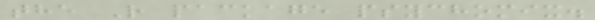the R package psychomix.
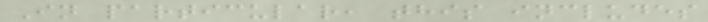In particular, this includes
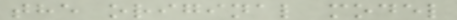the original model
